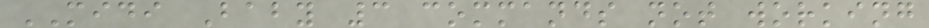MIDI Baby 3 commands not working
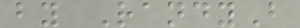by RandyB
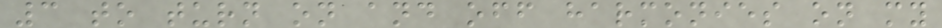3 to turn on and off harmonies on my
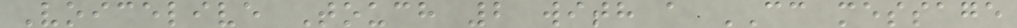Voicelive Touch 2 with a CC message
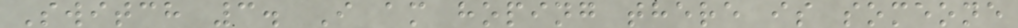Switch 3. I am hoping there is someone
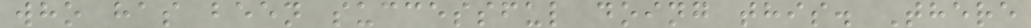who has been successful doing this. There
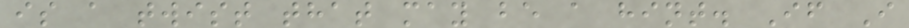is a twist that may be a hint. If I
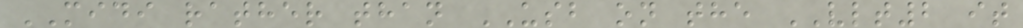MIDI rather than USB on the VLT2 it
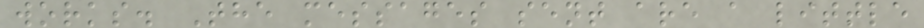works. The messages sent are a little
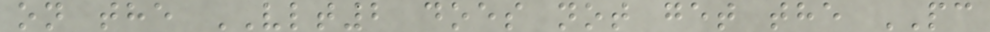on the VLT2 does not get the PC
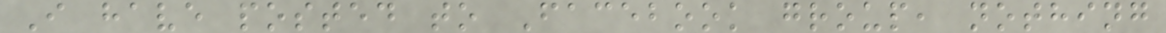I have posted to Facebook group, nothing
